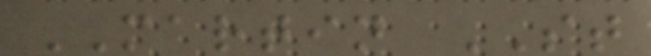MARTIN ST
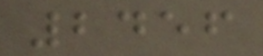2456
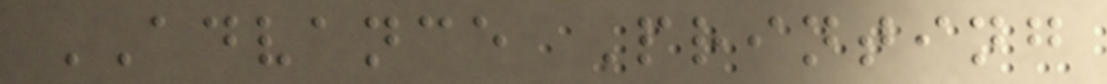ADVANCE Printing
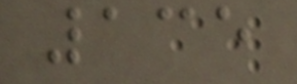135
